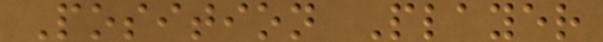Position Player
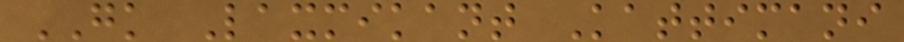GK Laxmikant Kattimani
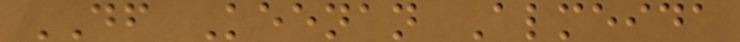DF Keenan Almeida
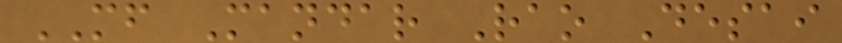MF Mandar Rao Desai
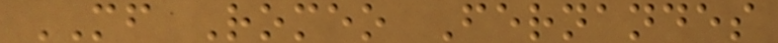MF Romeo Fernandes
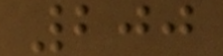200
